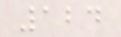124
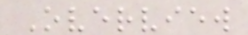Overview
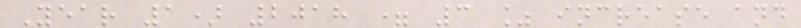Year 1) 2018 = 3 % increase and
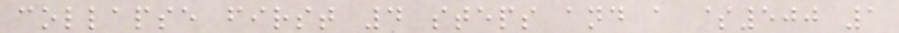collapse first 4 steps and a $500 1
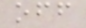off
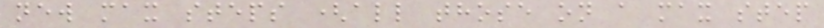new max steps (all those on a max step
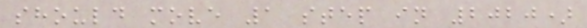should move 1 step in 2020)
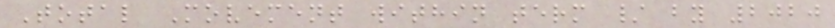Total Movement within term / by 2020
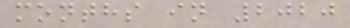months in 2020
